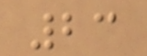23
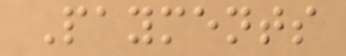Payments
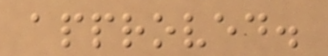approved.
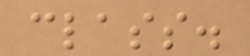class.
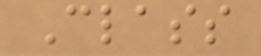Class
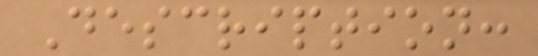Description:
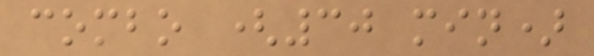combo (30 min)
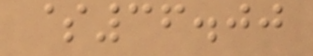$36.00
